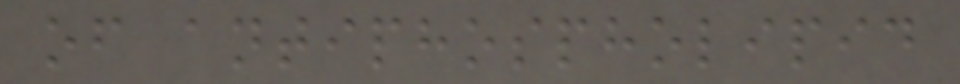of antiphospholipid
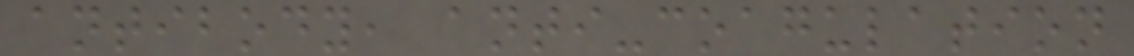antibody, anti-coagulation
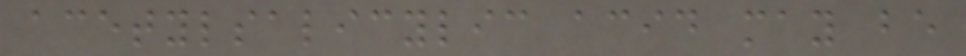acetylsalicylic acid may be
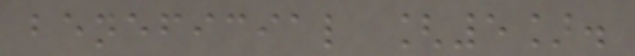beneficial [5].
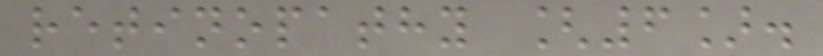retinopathy [6].
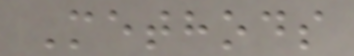Methods
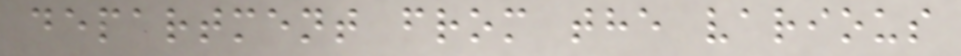department from the various
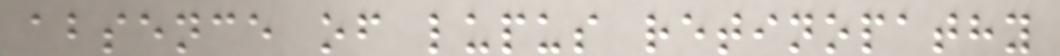absence of lupus retinopathy
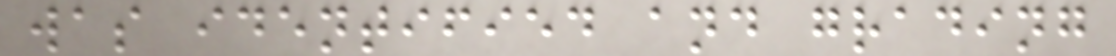was identified and grading
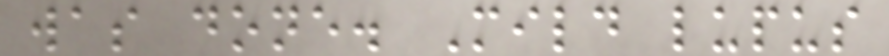was done. Mild lupus
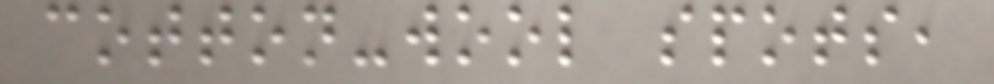cotton-wool spots,
